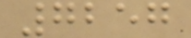7257
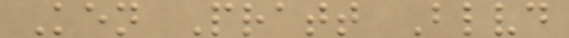Ken Pratt Blvd
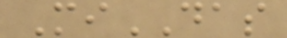MiDAS
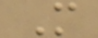M
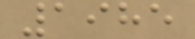1985
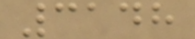3148
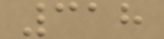318
